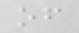of
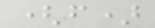(f)
